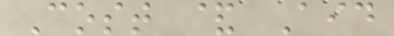Cost & Aid
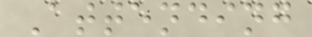Attending
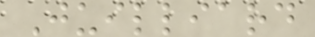Juilliard
